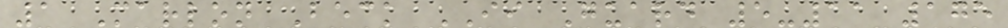1 Marlon Beck II Guard 5-11 175
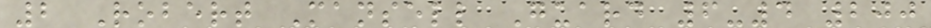2 Robert Mansell Guard 6-4 200
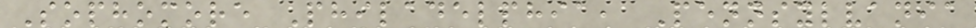Sophomore Philadelphia, Pennsylvania
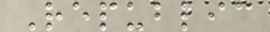Republic
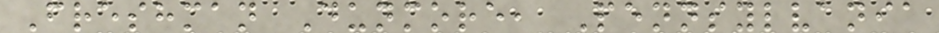Freshman Dunmore, Pennsylvania
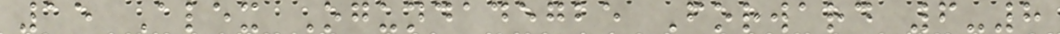15 Alex Ogundadegbe Forward 6-8
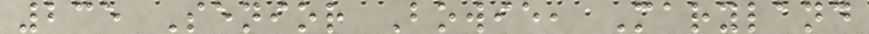235 Senior Bowie, Maryland
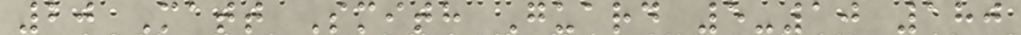20 Matt Smith Guard 5-10 180
